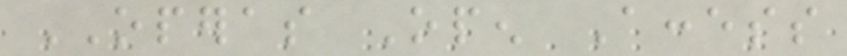OPERAS Open Access
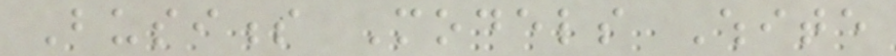Business Models White
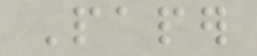Paper
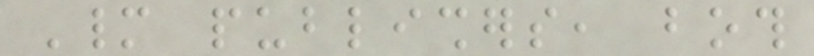Many publishers, both
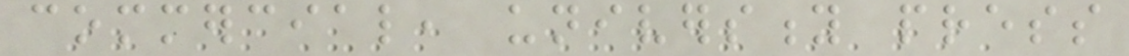commercial, university press
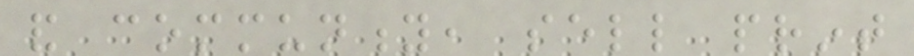and community, sell print
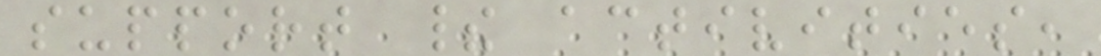support their activities,
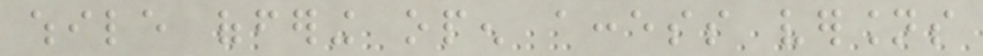while offering open access versions
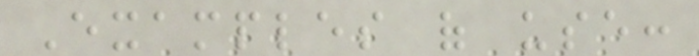Examples of use:
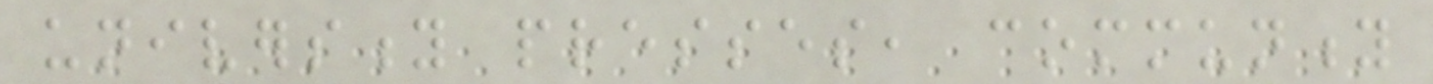university presses, community
